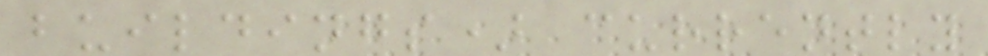buildings) currently
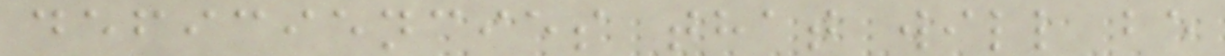deficiencies that will be
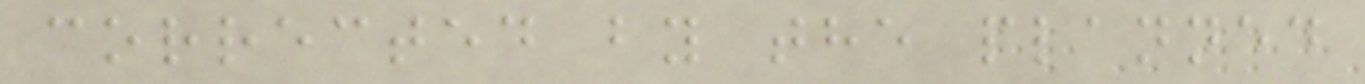corrected by the planned
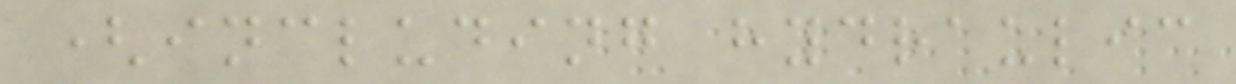(including hydraulic
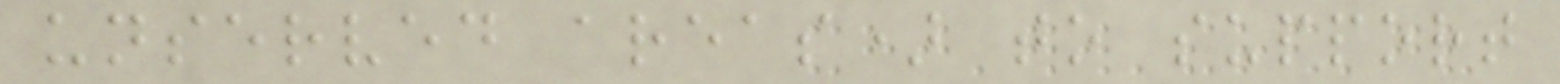unserved areas) to support
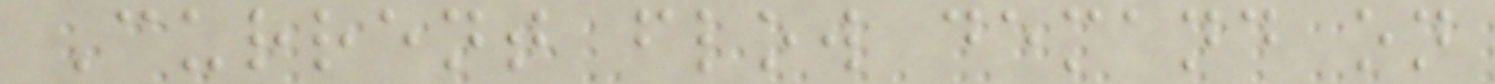Current flow demand on
